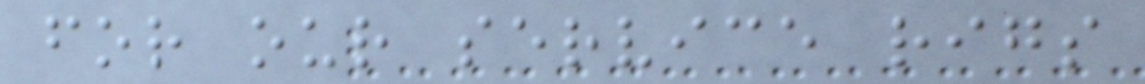for our service rigs
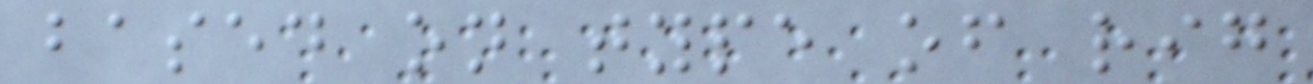based on type of rig
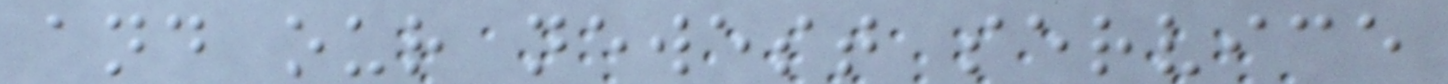and our newest service
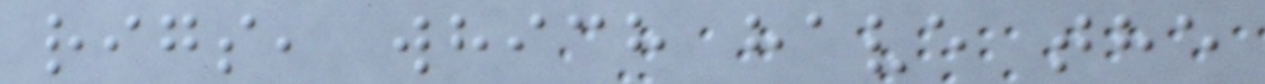rigs, which have the
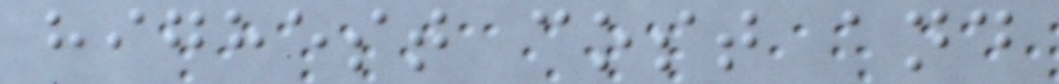highest cost and
